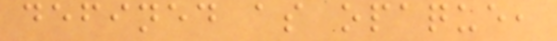defined as opaque,
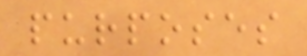purposes
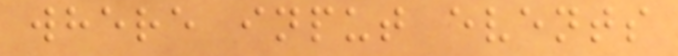where input events
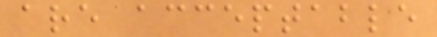are acceptable
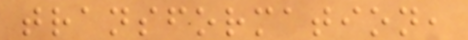transformation,
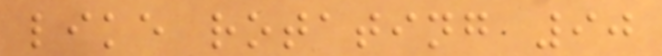like rotating 90
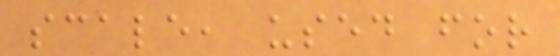scale, used for
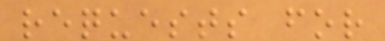requests for
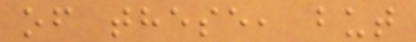of these, but
